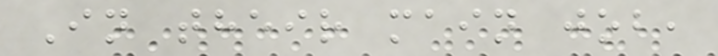In their main job,
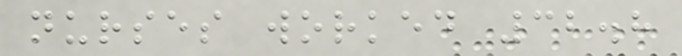nurses worked 32.8
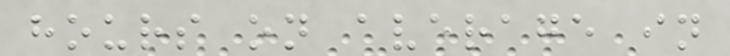hours on average in
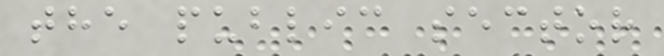the public sector
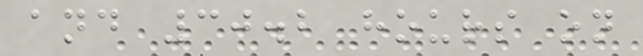and 30.2 hours on
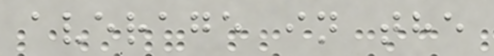average in the
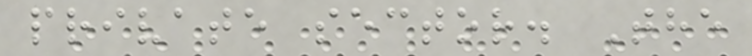private sector. The
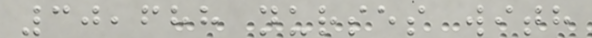30,688 nurses with
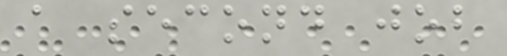a second job
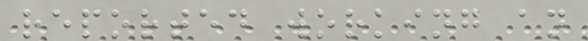reported working an
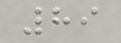89
